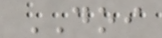DOI
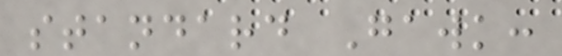standard Gawk:
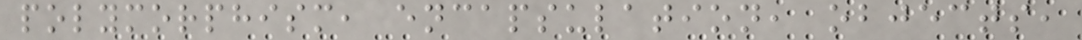polymorphism, encapsulation, objects,
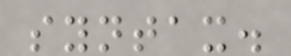syntax.
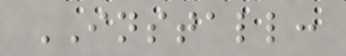INSTALL:
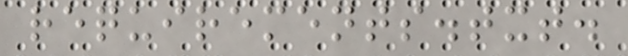requirements.txt.
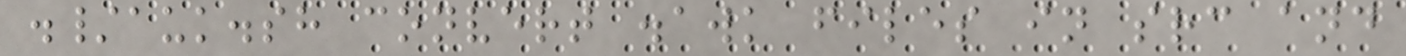./auk.sh convert .awk files in src and
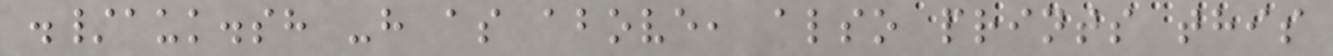./auk.sh -h as above, also prints this
